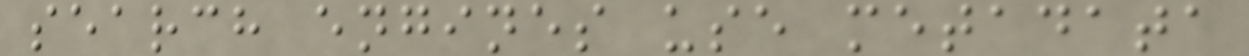search engines use metadata
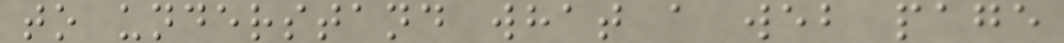to understand what a web page
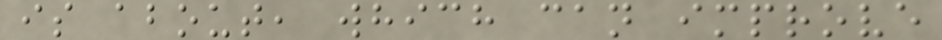is about, which can improve
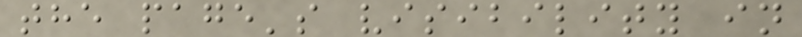the page's visibility in
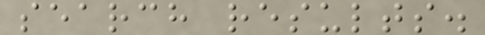search results.
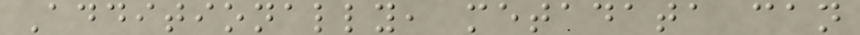Additionally, metadata can
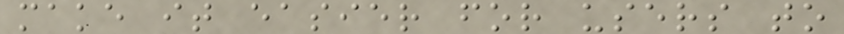make it easier for users to
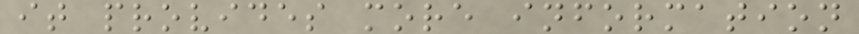it provides more information
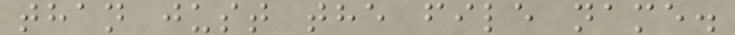than just the file name.
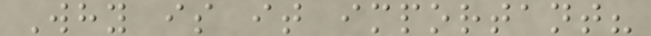Why is it important?
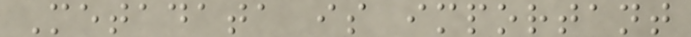Metadata is important
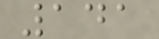141
